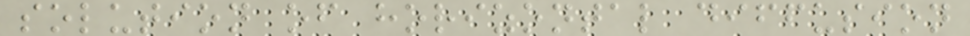solution of horizontal diffusion
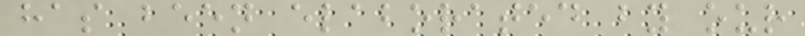has been elaborated by our
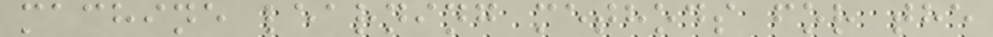machine learning methods for the
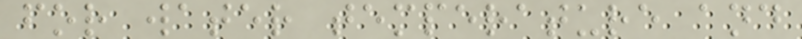for water temperature and
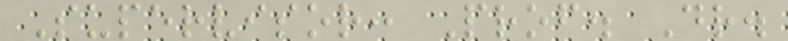Supervisor: Prof. Dr.
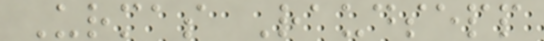Urmas Raudsepp
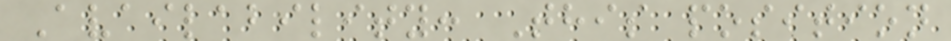Availability: This position
